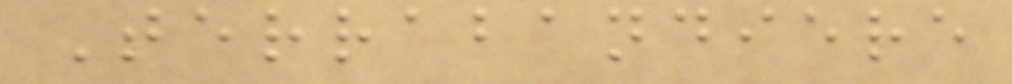Terrabandiere
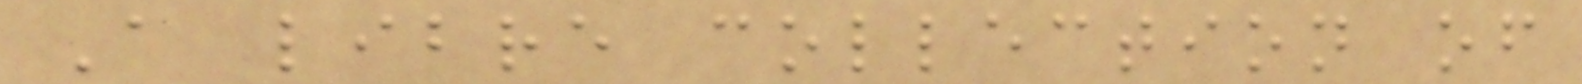A libre collection of
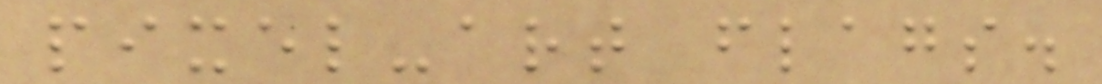pixel-art flags.
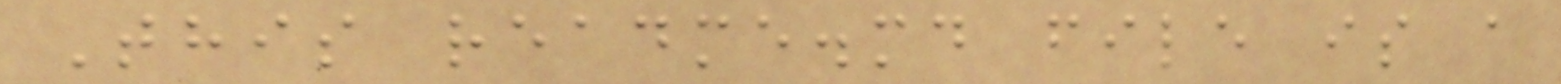This readme.md file is a
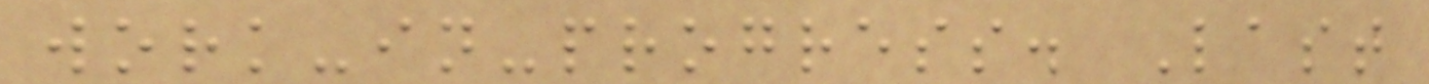work-in-progress. Last
